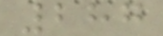287
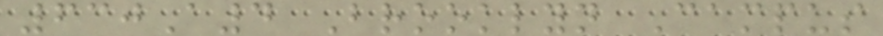630A4 Brooklyn Campus
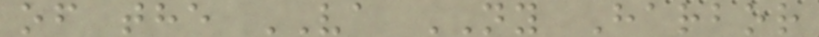of the VA NY Harbor
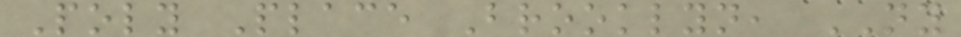Poly Place Brooklyn, NY
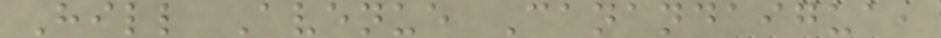Hill Avenue Canandaigua,
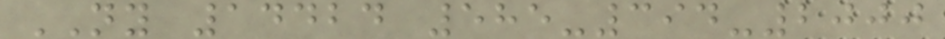NY 14424 585-394-2000
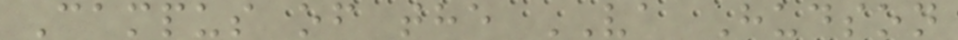Campus of the VA Hudson
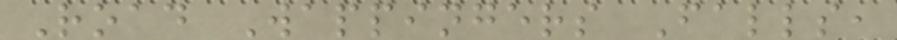Road Wappingers Falls,
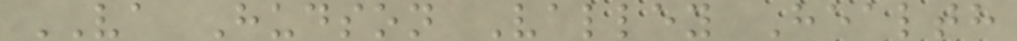VA Hudson Valley Health
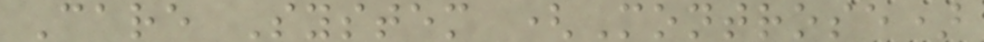Care System (Montrose)
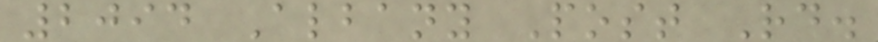2094 Albany Post Rd.
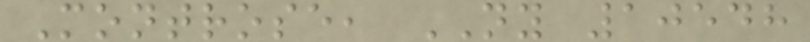Montrose, NY 10548
